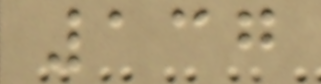137
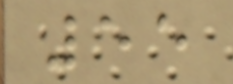55
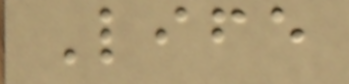Life
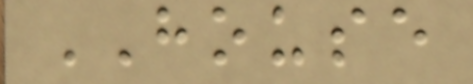HOUSE
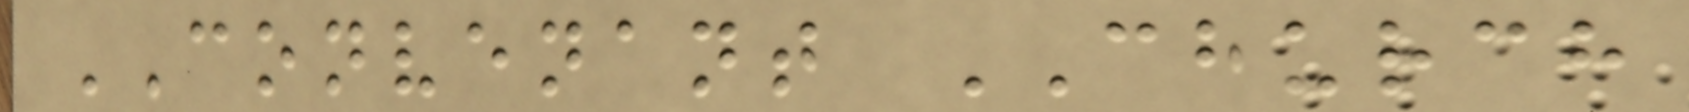CONVENANT CHURCH
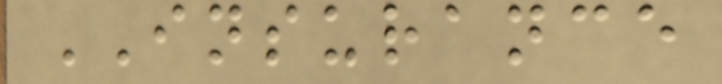INSURANCE
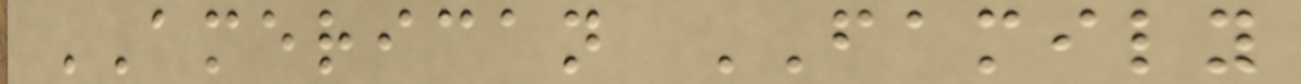AMERICAN FAMILY
